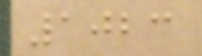1023
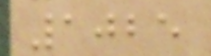1025
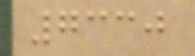7330
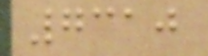7310
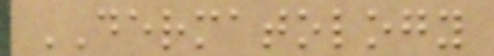DERMATOLOGY
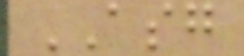ASG
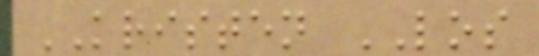KRISTEN LOS
